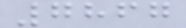7867
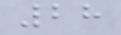28
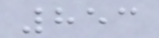853
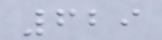629
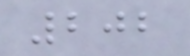202
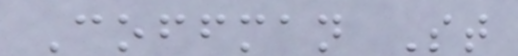Coffman St
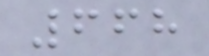668
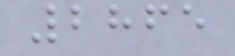2865
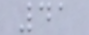41
